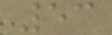53
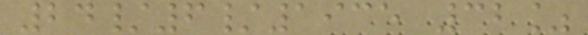24/6/1935 32%
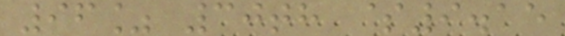96% 30th $9.15
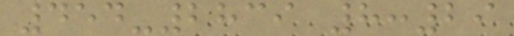454-2839 8:29
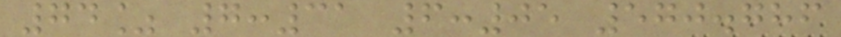74% 7:31 6:05 570.786
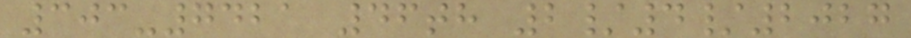303-7421 46th 2/4/2027
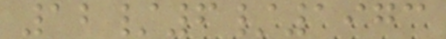12/6/1973
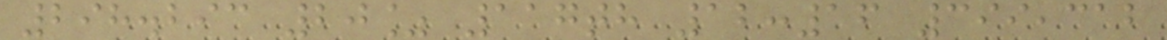298.293 20% 117th 12:16 399,312
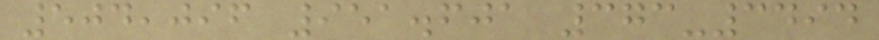504,096 951.601 373-3494
